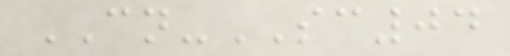CN-SC04
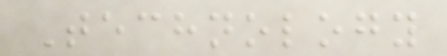Technology
